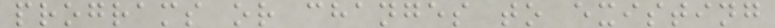programs or changes to existing
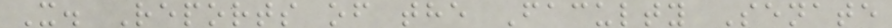X. Reports of the Faculty Senate
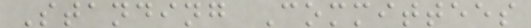Standing Committees
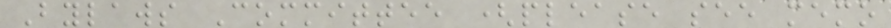Bylaws Committee (please see memo
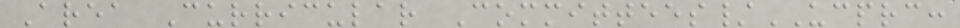Area Curricular Committees/UCPRC:
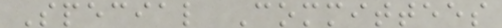Special Committees
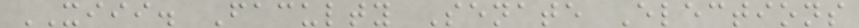XIII. Faculty Senate Elections
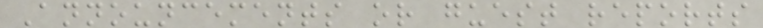Announcements or guest reports
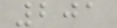201
